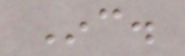Inc.
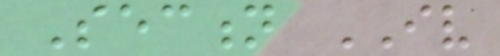Section IV
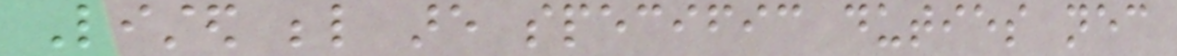Listed below are specific duties necessary
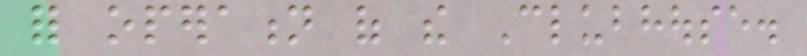for operation of the Clubhouse.
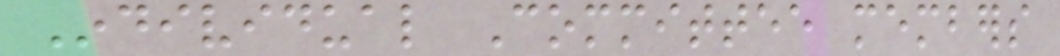Individual Committee members
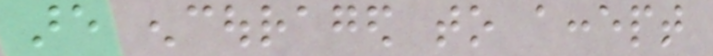are encouraged to accept
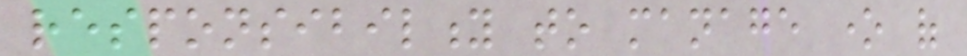responsibility to manage one of
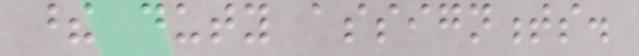these duty assignments.
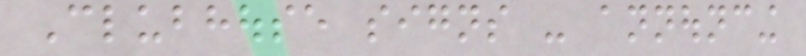Clubhouse signs - announcing
